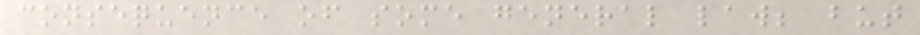consequence of some general law; but
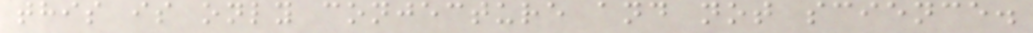this is only conjecture and not science.
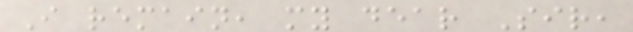I remain, my dear Sir,
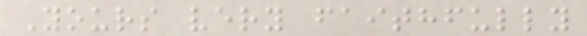Yours very faithfully
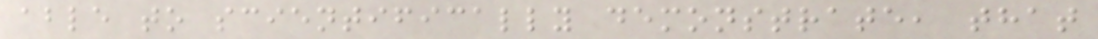able to scientifically demonstrate, that
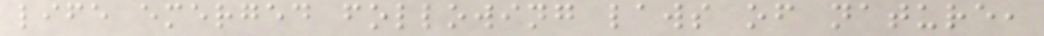life emerged following laws of nature,
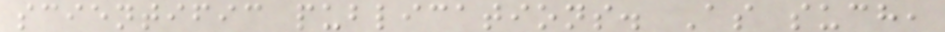scientific publications. As such,
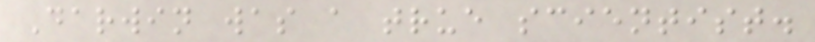Darwin was a true scientist.
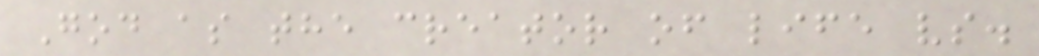God as the creator of life vs.
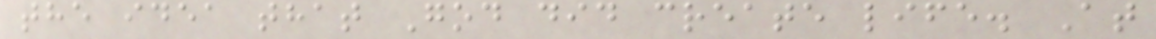the idea that God did create life. At
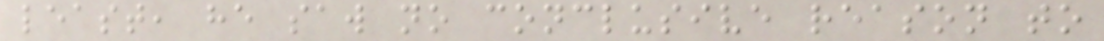least, he saw no conclusive reason to
